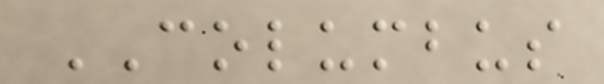COLUMBUS
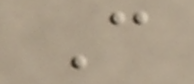C
